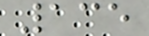135
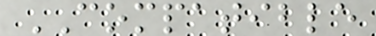COMPATIBLE
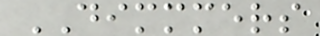DIMMMERS
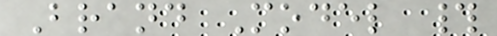Brand Model #
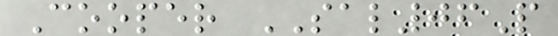Cooper SAL06P
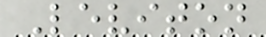Leviton
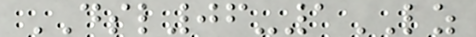DSL06-1LZ
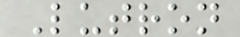Lutron
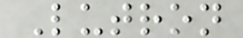Lutron
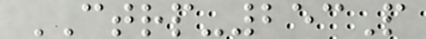CTRP-253P
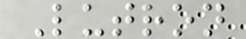Lutron
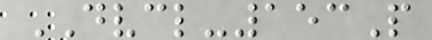DVCL-153P
